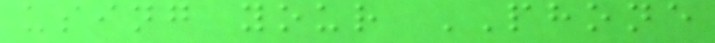using your PHONE
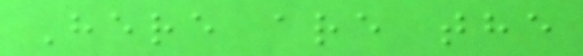Here are the
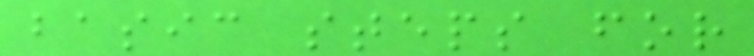basic steps for
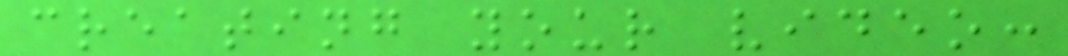creating your video:
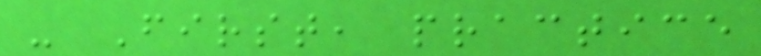- First, practice
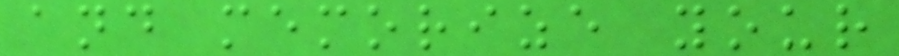and memorize your
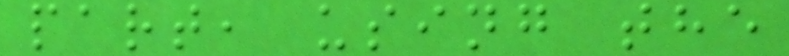part, using the
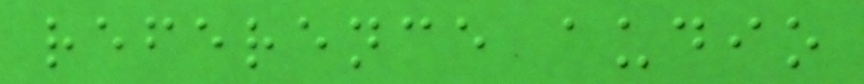reference audio
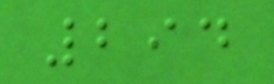294
